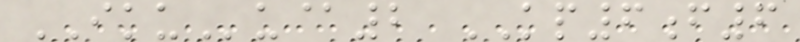IKUu@2 KP6f6
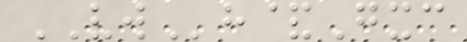VWh&Gxc
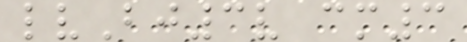lvBj3v cm3
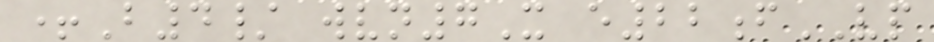+B4/ wvn7X e22fVP
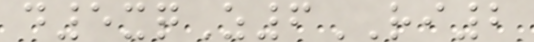d5xqZ6RI2
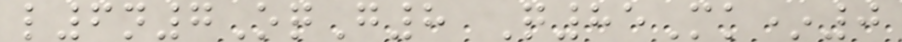l6n7OqG8 Q85Mk*0
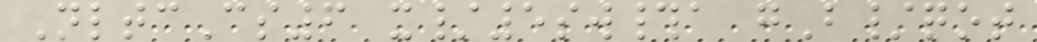NltcCs6 x/5sw#a gB/qot
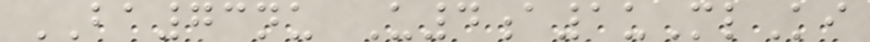BA73nu U4a1uMlKi
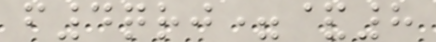f4qrj=&8
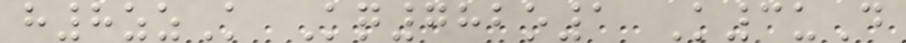h8zzK Kq782o1 K3uD
